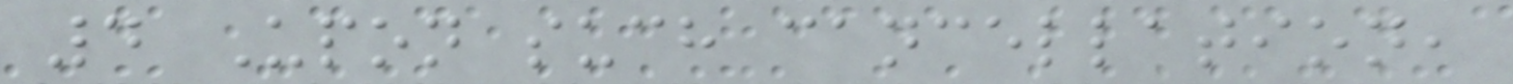4 Upon such cancellation,
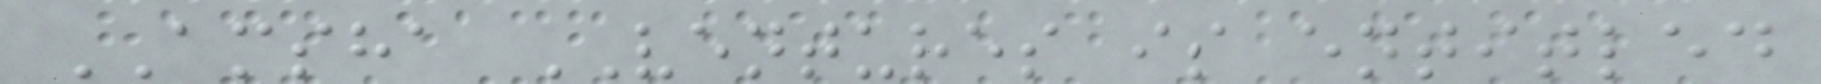AMSHA VENTURES is entitled
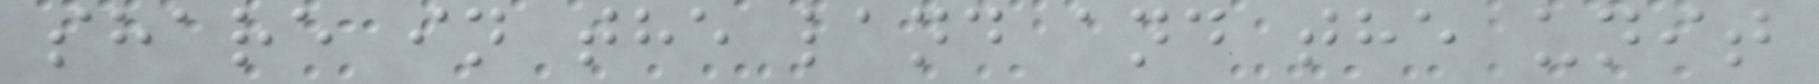share in the land and the unit
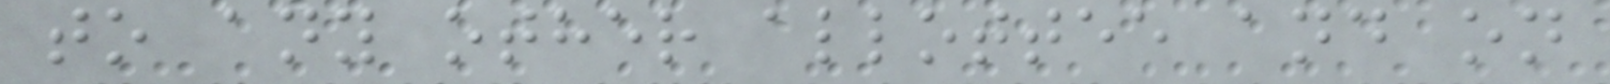to any other allottee and on
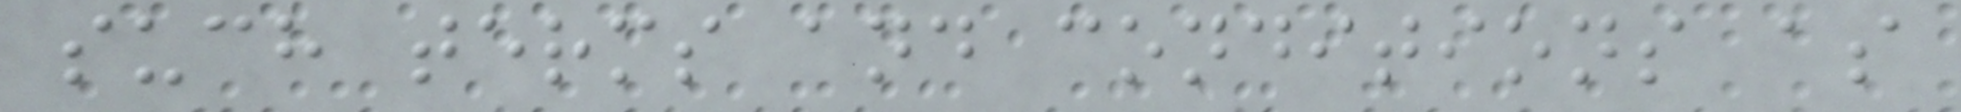such terms and conditions as
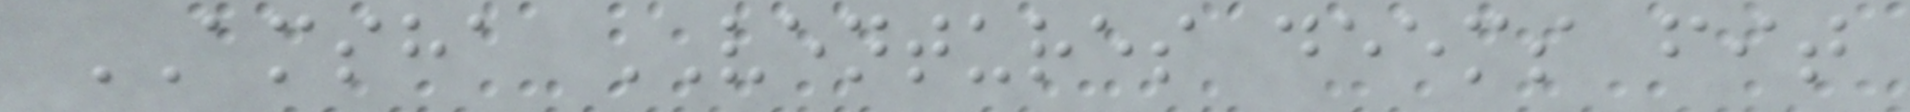AMSHA VENTURES deems fit
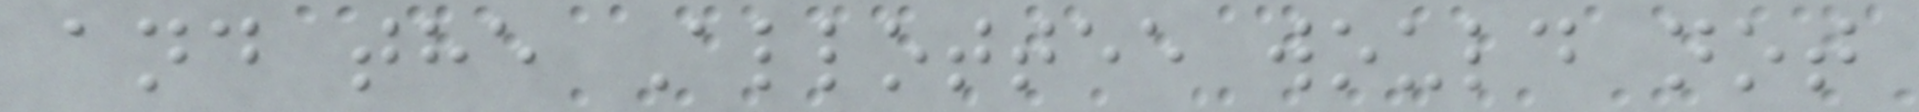and the Allottee would not
